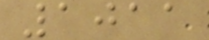1011
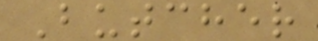Butcher
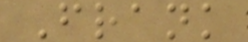Frank
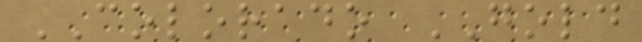COLORADO GOLD
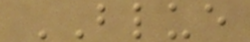BLUE
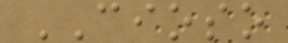CIOSO
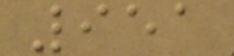951
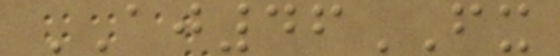AJ46FX
